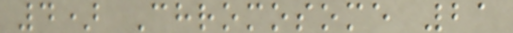4) Chromosome 21
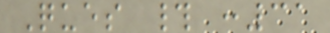Ques # :31
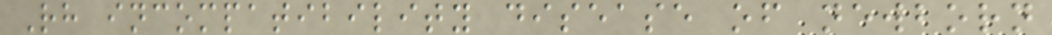Rh incompatibility disease of newborn
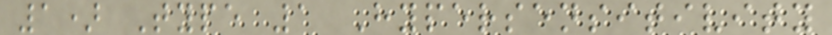1) Type 1 Hypersensitivity
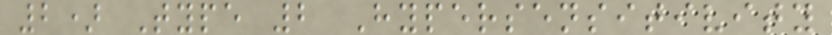2) Type 2 Hypersensitivity
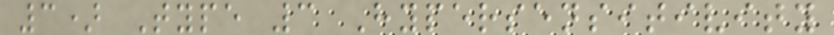3) Type 3 Hypersensitivity
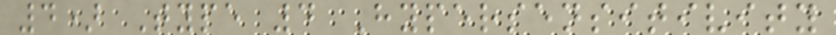4) Type 4 Hypersensitivity
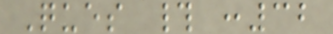Ques # :32
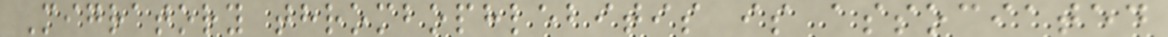Migratory thrombophlebitis is associated
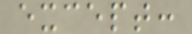except:
